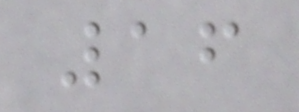16
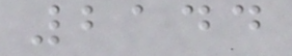2144
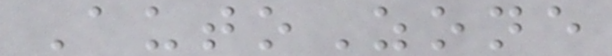AutoZone
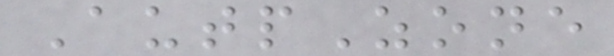AutpZone
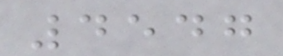4547
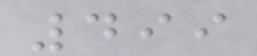499
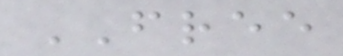FREE
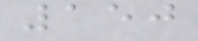150
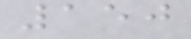150
